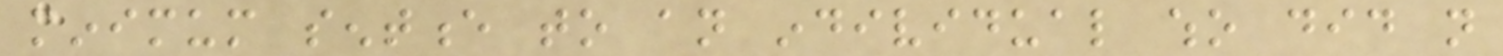minimum sentence to an individual who did not
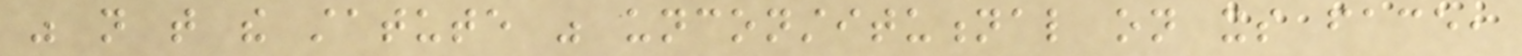was not that the statute was unconstitutional on its face,
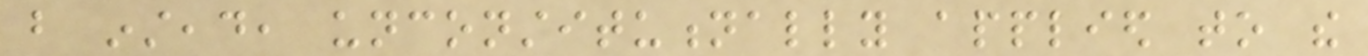but instead, unconstitutionally applied to the
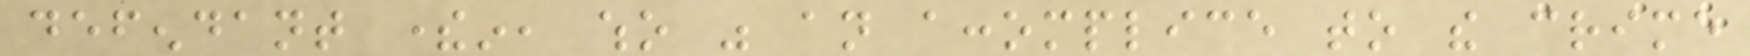defendant therein, who was an accomplice to the crime
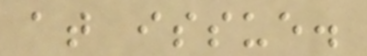at issue.
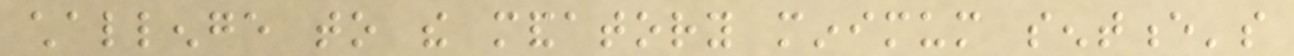challenge to the mandatory minimum sentence's
